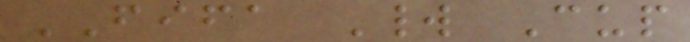FIFA World Cup
